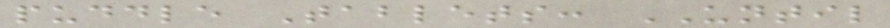puddle Tablets: UNTIL
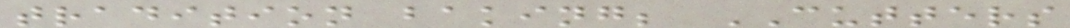tradition baking; CUTTERS
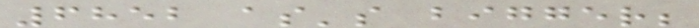6852 as's bigger;
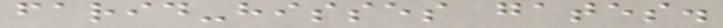farid-hisses gates.
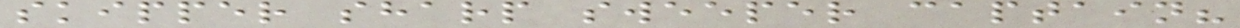skipper sharp sweeper captain?
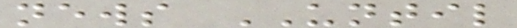news UNTIL
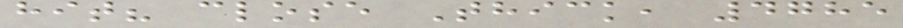hit? close Thick, 4785
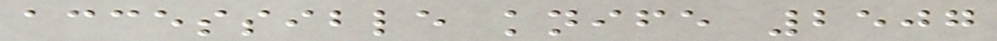accessible knife 2507
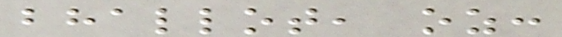bhallot, oz:
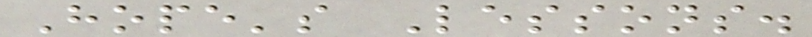Hope's Lessons.
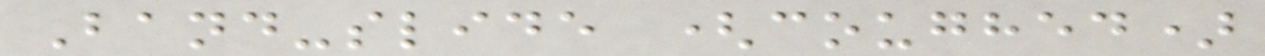Band-slide (coughed)
